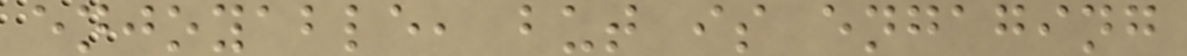enjoyable, but is engaging
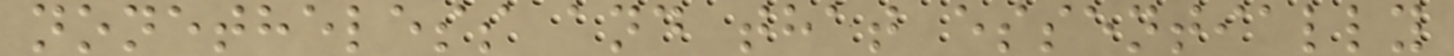nonetheless and that essentially
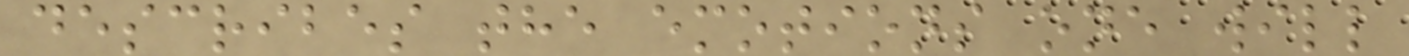describes the emotions one will
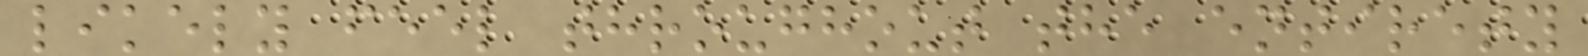likely feel throughout the entirety
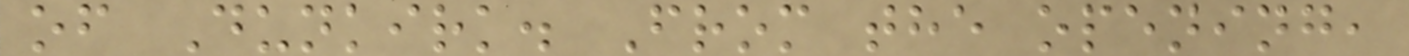of Dunkirk. From the opening,
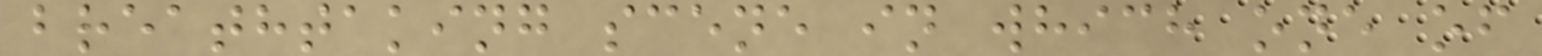breathtaking scene in which one of
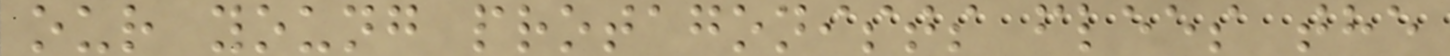our young protagonists flees the
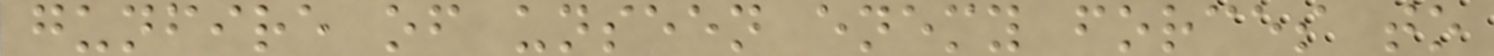gunfire of unseen enemy forces to
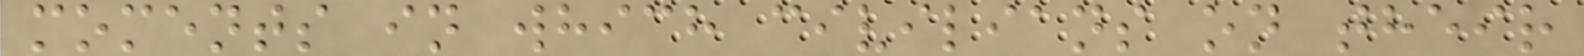moments in which civilians on their
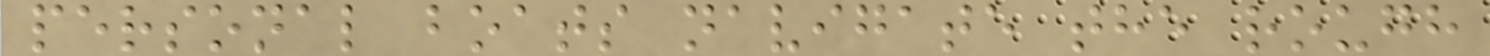personal boats navigate the rough
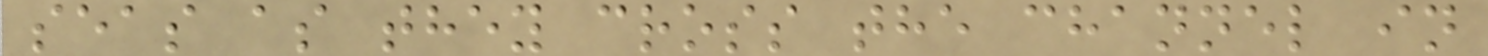seas as they cross the channel in
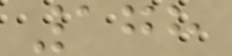178
